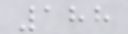188
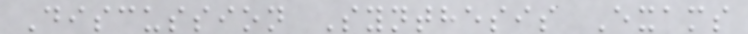Discussion Synthesis Exams
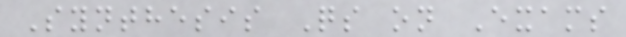Synthesis Qs on Exams
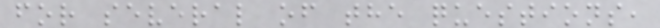for several of the questions,
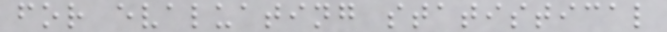for evaluating statistical
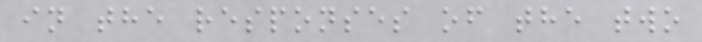in the responses of the two
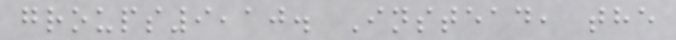groups9,10. Instead, the
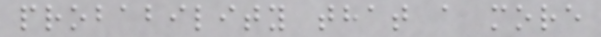probability that a more
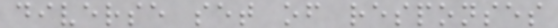diverse set of responses
